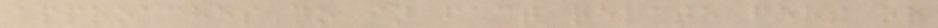approaches do in fact relate fees or
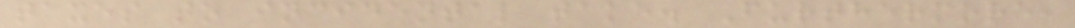taxes to incidental take. Furthermore,
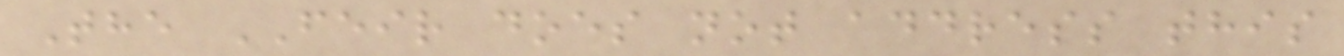The FEIR does not address this
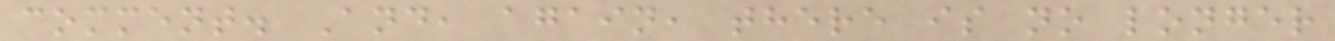comment. And, again, there is no longer
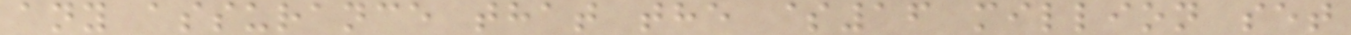any assurance that the $16 million set
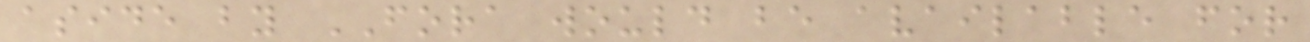aside by FORA would be available for
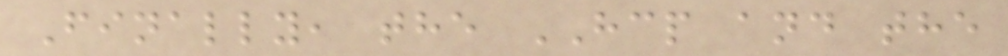Finally, the HCP and the
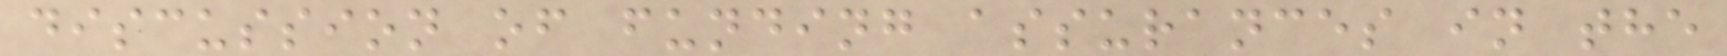discussion of funding assurances in the
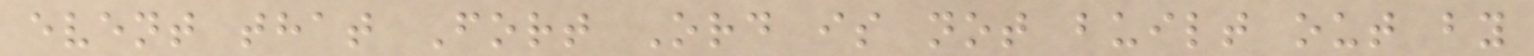event that Fort Ord is not built out by
